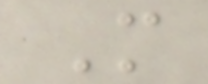M
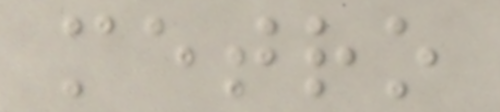metro
